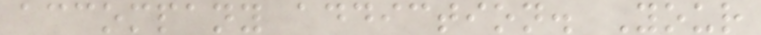accompany addiction. Your
